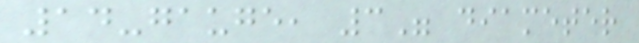14-gauge, 3" diameter
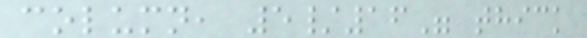column, 5/16" thick
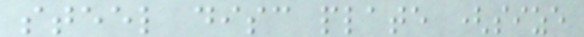steel disc plate (size
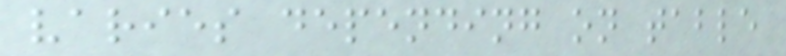varies depending on table
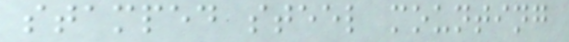stamped steel mounting
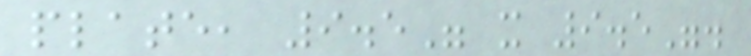plate, 9.5" x 9.5".
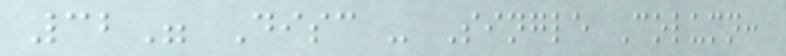32" Disc - Single Column:
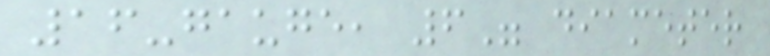16-gauge, 6" diameter
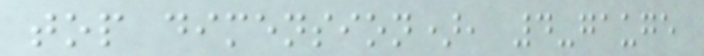top dimension), 4-gauge
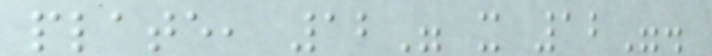plate, 12" x 12".
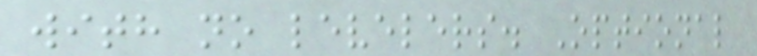with no levelers. Optional
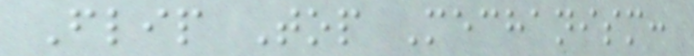Flip Top Mechanism:
